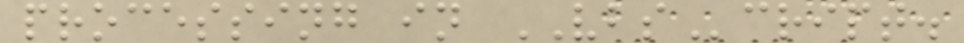processing in VBScript.
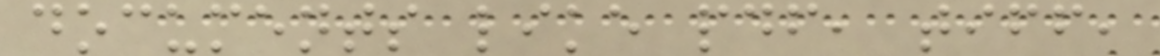documents like pdf, tiff,
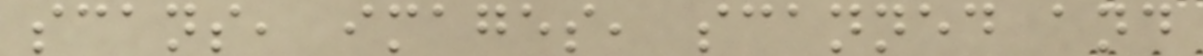scans, images, scanned and
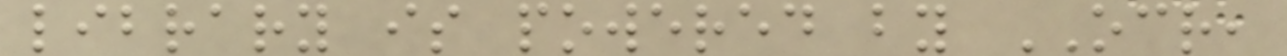library is powered by OCR,
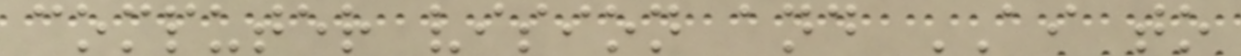computer vision and AI to
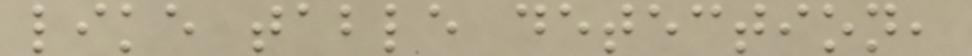like table detection,
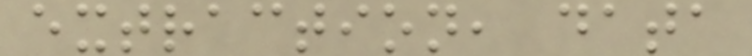extraction, data
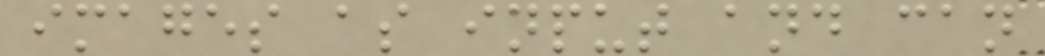images as input and can
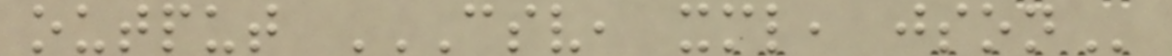output CSV, XML, JSON
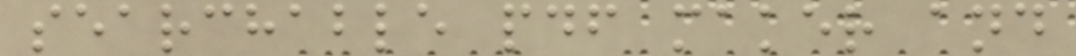searchable pdf maker and
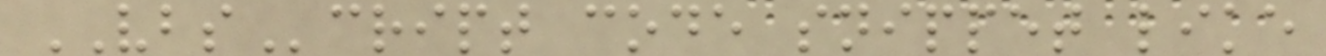VBScript code snippet like
